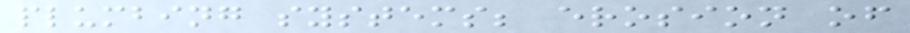plumbing systems; erosion of
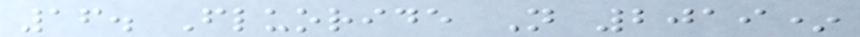16. Fluoride N 2019*
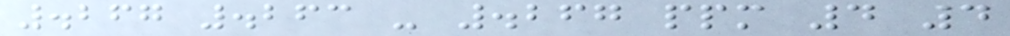.267 .263 - .267 ppm 4 4
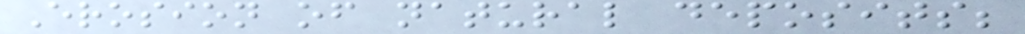Erosion of natural deposits;
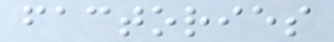factories
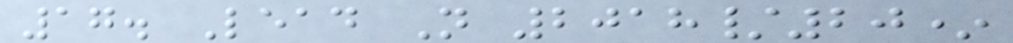17. Lead N 2018/20*
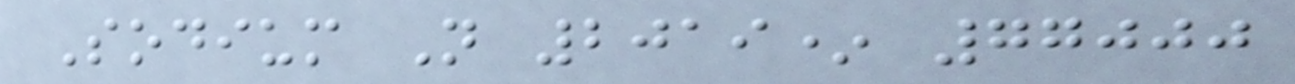Sodium N 2019* 77000
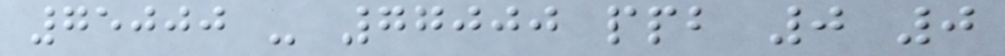75000 - 77000 ppb 0 0
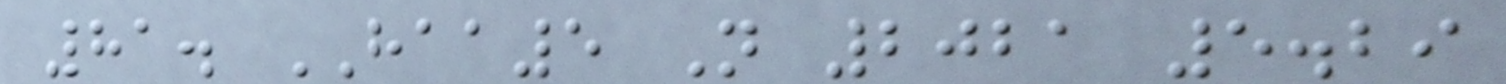81. HAA5 N 2021 5.29
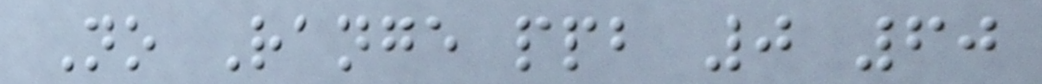No Range ppb 0 60
